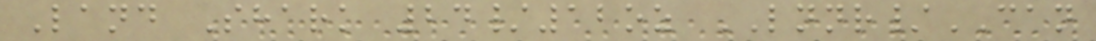Land Shark 24/12oz LNNR/CAN
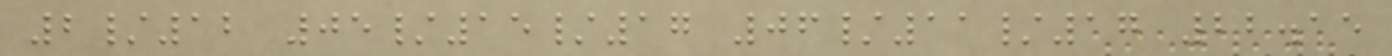2/12 05/15/17 06/11/17 22.15
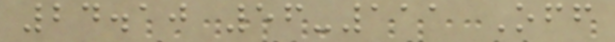24.10 56-111 Off
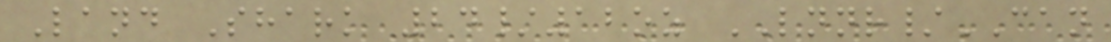Land Shark 24/12oz LNNR/CAN
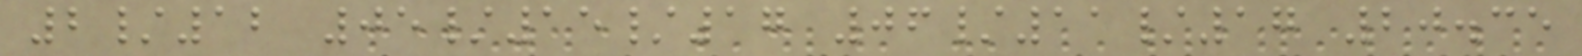2/12 05/15/17 06/11/17 20.35
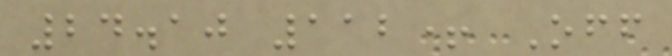24.10 112+ Off
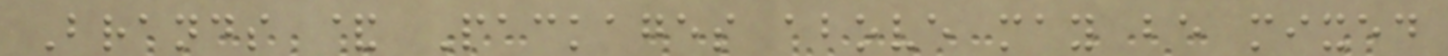Brands & Packages above may be mixed
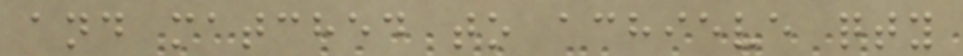and matched to achieve qty
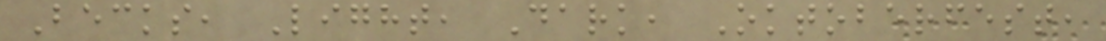Becks, Light, Dark, Oktoberfest,
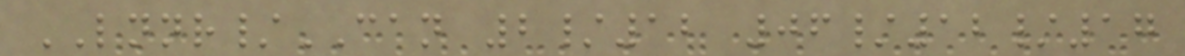LNNR/CAN 2/12 06/12/17
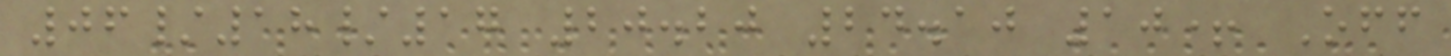06/18/17 20.20 24.10 10+ Off
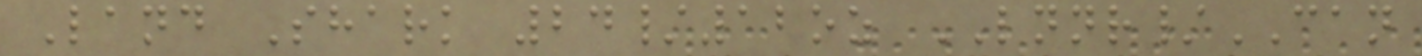Land Shark 24/12oz LNNR/CAN
